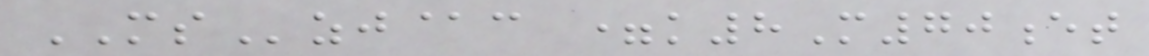MSzj@c =k8M70et
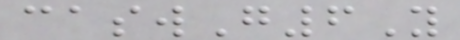caswG6Y
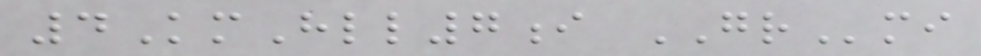4KmHll7i GRmi
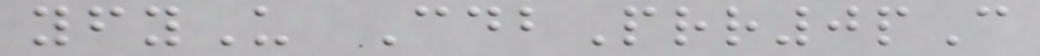yfyU CdbPrr0pC
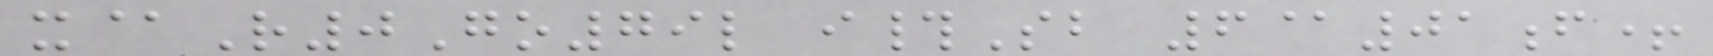x@R0Go79l i#Sb 6@01f+
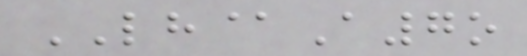LH@A7o
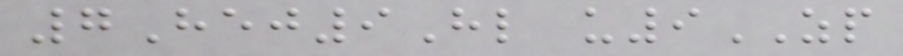7Hej9Hl u9ZP
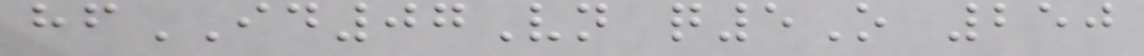hfID07Vn q5O 250
